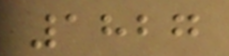1827
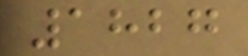1827
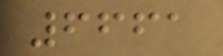6661
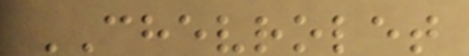CHEVROLET
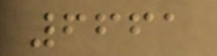6661
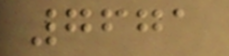7671
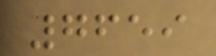7659
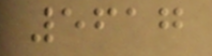5617
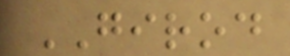GIROD
